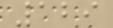129
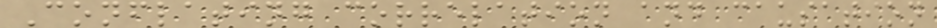Conflating correlation and causation
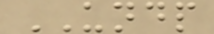UNDP
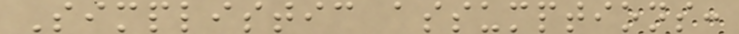Simplistic assumptions:
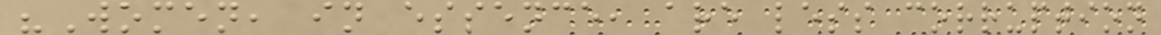"Women, in essence, are less corruption
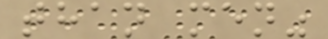than men"
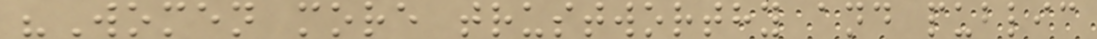"Women more trustworthy and public
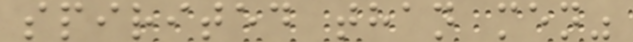spirited than men"
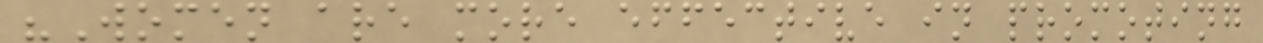"Women are more effective in promoting
